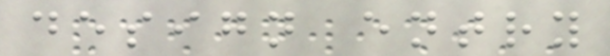design entry
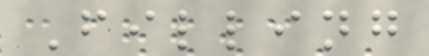Filling
